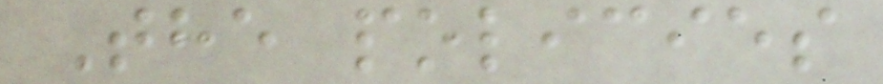The policies
